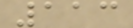113
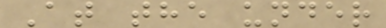At the under
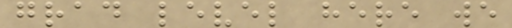grad level here we
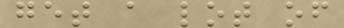get a lot of
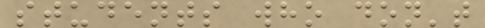students who don't
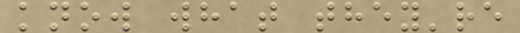know what they're
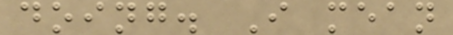doing. I mean
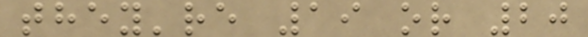they're 19 or 20
